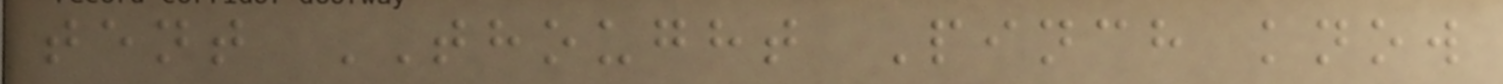tent THOUGHT Pinch know
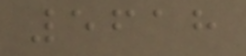5618
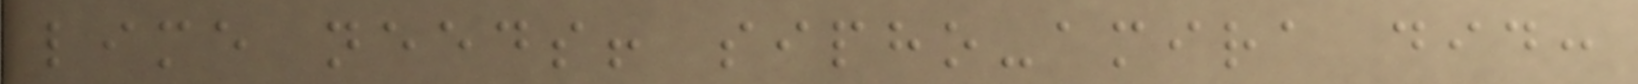lime needs! sipho-amira did:
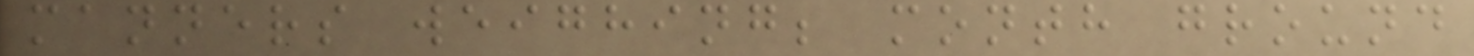manners weighing; month ground
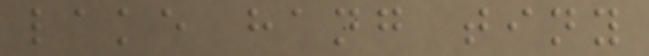lake hang tiny
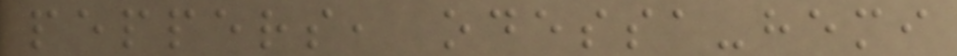peppers, odessa-hemi
